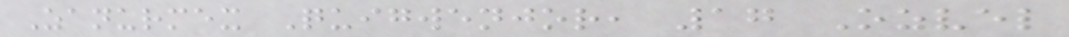Zanurmex Quigwenjor, 17 Ozvel
